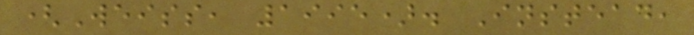(Weiss, 1995). Instead,
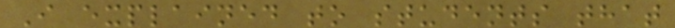I explained to students that
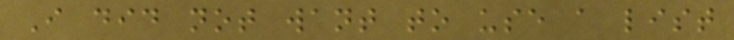I did not want to use a list
